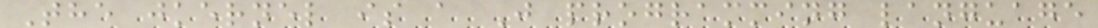The jkernel is a J programming language
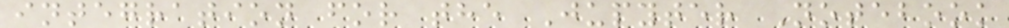integration for the Jupyter Notebook
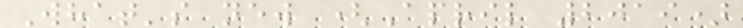What's new (April 2019)
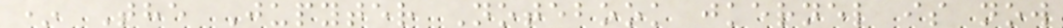* The Jupyter Notebook jkernel is now
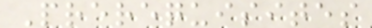Prerequisites
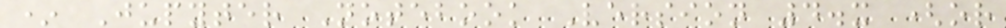* Jupyter Notebook Version 4.x (or
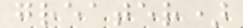greater)
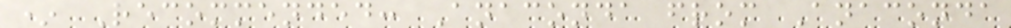* Recommended: Anaconda from Anaconda
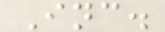Inc.
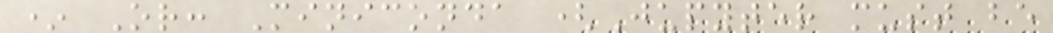* Or: Miniconda (Jupyter must be
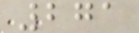271
